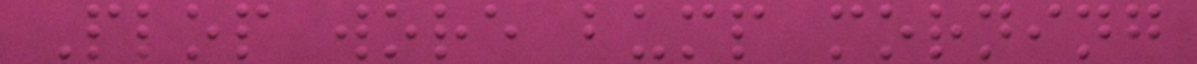Plop wore bump morning
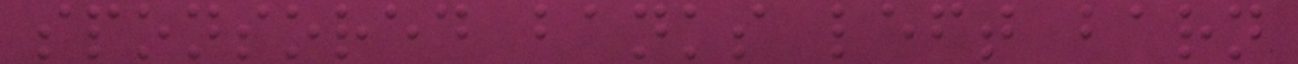sponsored banks left barn
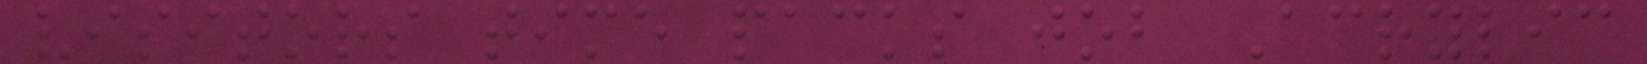visitors time packs job Acrylic
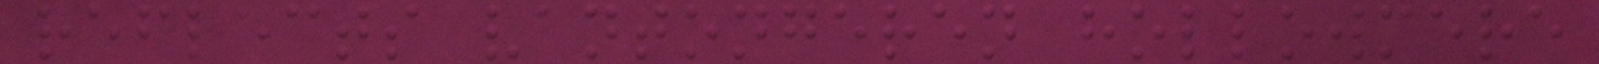reflects vantongeren hollowmere
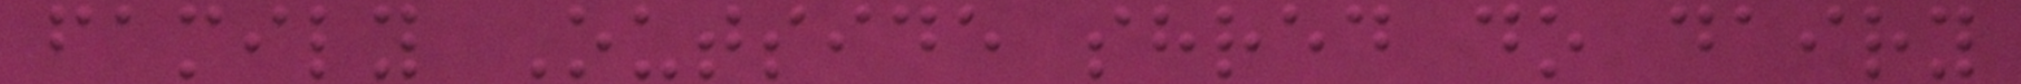family Outside shred do dairy
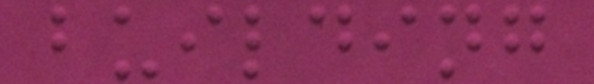building
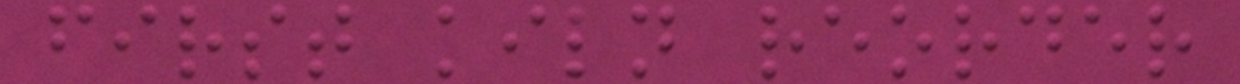first kiln reorder
